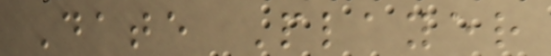Date Player
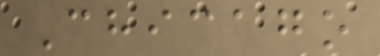Chicago
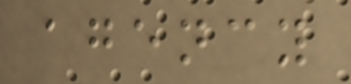agency
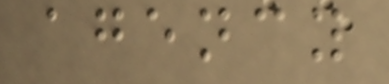agency
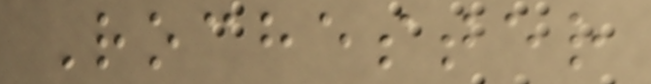Rochester
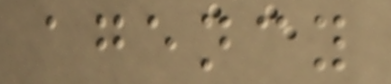agency
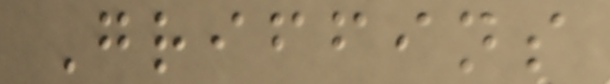Griffins
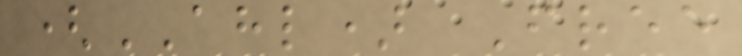(AHL) Free
